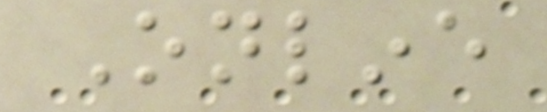Online
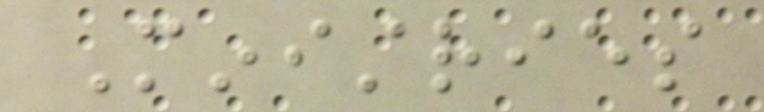Ministries
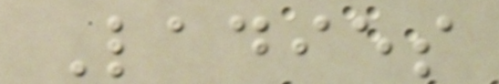Ladies
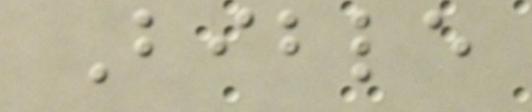Bible
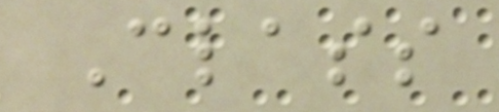Class
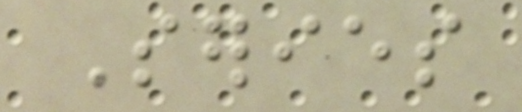Series
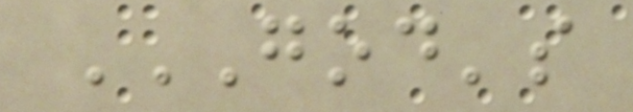GOD'S
